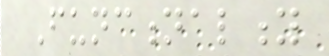Functionality
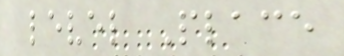level Place
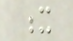x
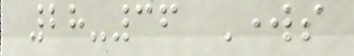28-36 Works
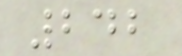242
